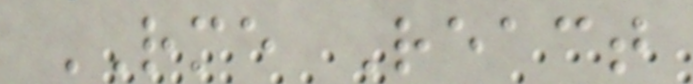RME React
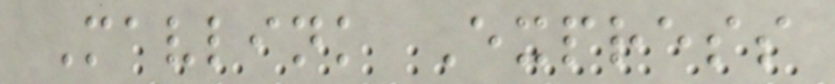Mavlink Express
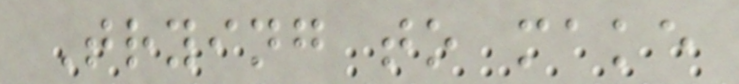Trying to make
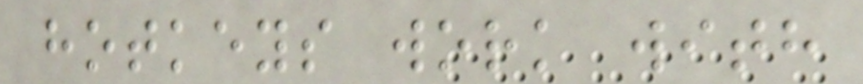hotkeys work with
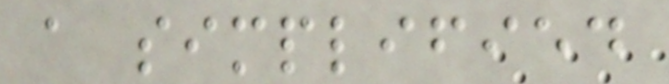a simplified
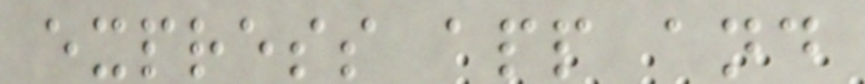express app and
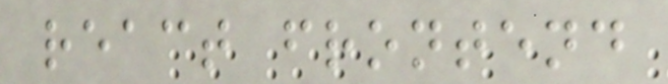react frontend
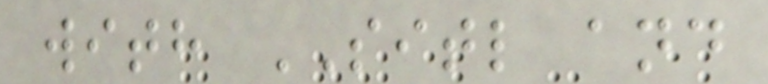with SITL and
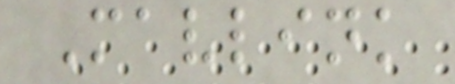Mavlink
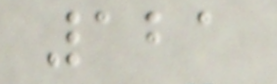121
